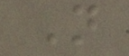Not
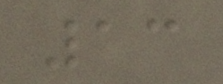13
